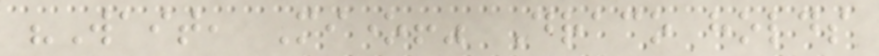"Wait, Mione!" Draco holds
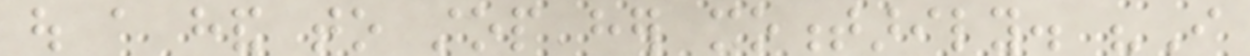out a hand to stop her momentarily. "I
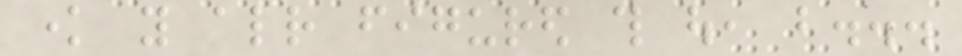know you already figured this out, but...
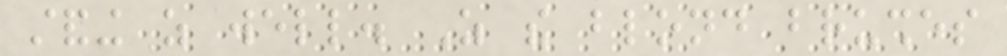standing as well. As the blond brushes
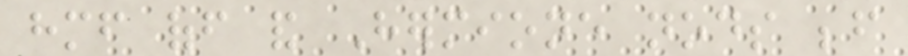himself off and Hermione nods before
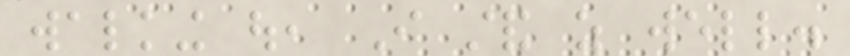walking out, I stand as well.
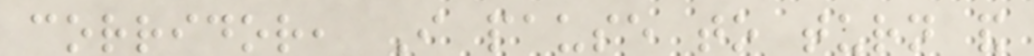corridor, I pause to turn and
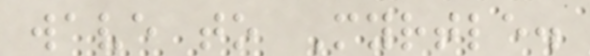wave to Myrtle.
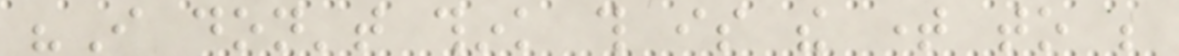"I don't think this is the time to be
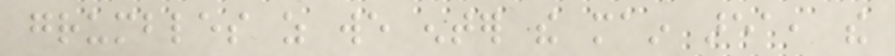grumbles as we enter the main area, the
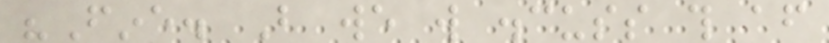"Fine. But we will discuss this after
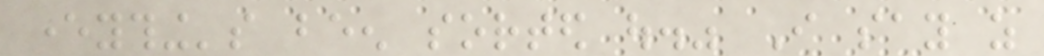everything's been sorted out." I say as
